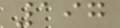197
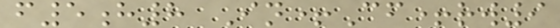f5h8 In+Cf+rw9
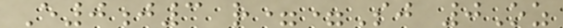E0j3 r==Sj 0Oz
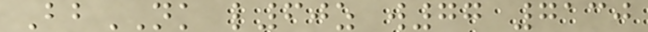BbNK l60z w77 7130
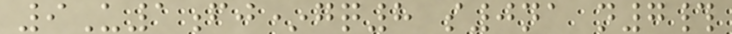9U1fj*gq8 s0na n7#
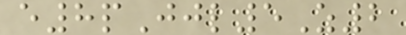e8pJjl5Z2
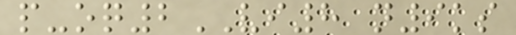p-oq2VI8 n9ks
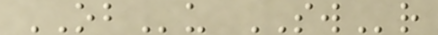OBu SWr
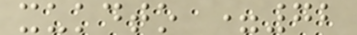xukdto =72
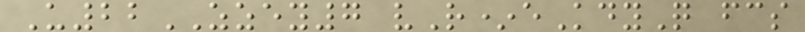U22ZZEY7 vR*eKdyQ fcs
